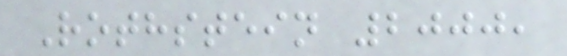Rothstein 2000,
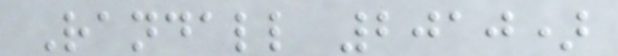Randall 2010)
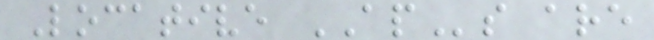Locative APs are
